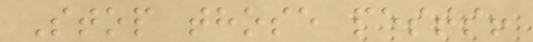Stop those pests!
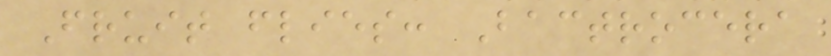Fruit flies: Bactrocera
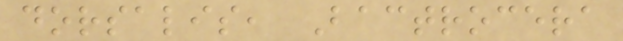dorsalis, Bactrocera
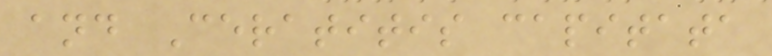and Ceratitis capitata
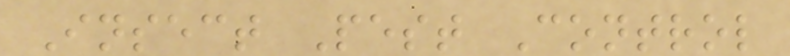Insect Pest Control
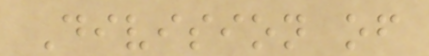Division of
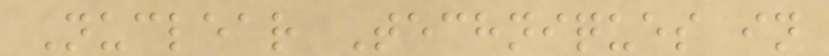Nuclear Techniques in
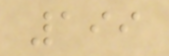199
